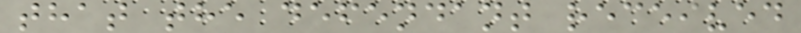that the defendant received
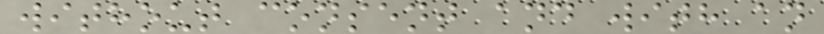without consent and with an
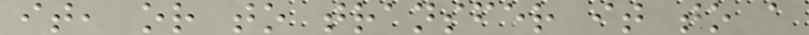it, or to transfer it to a
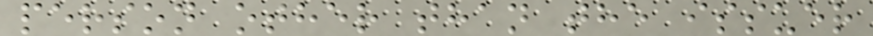person other than the issuer
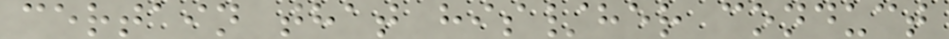certain that his/her conduct
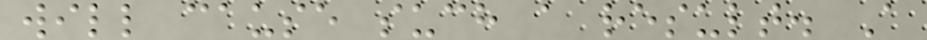will cause such a result. A
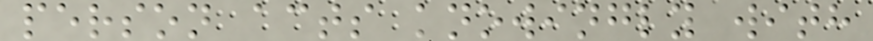person acts knowingly with
